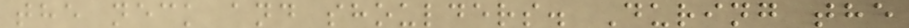the neck and shoulders. During the
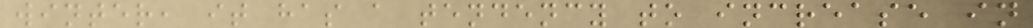winter, it has a tendency to increase in
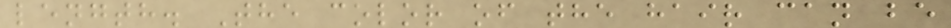length. The color of the hair can be
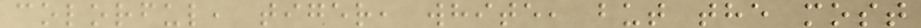colorful, tiger, white, but the most
